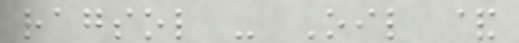ragsol - Oil &
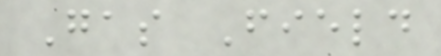Gas Field
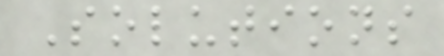Solutions
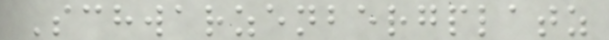Schwarzenbergplatz
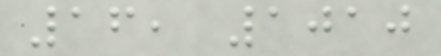16, 1010
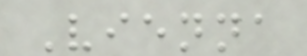Vienna
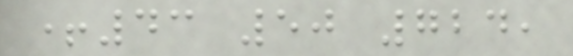+43 50 724,
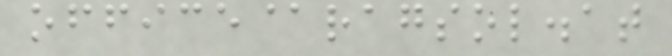office@ragsol.at
